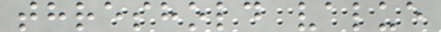threshold value
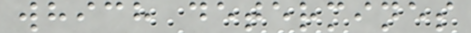which determines
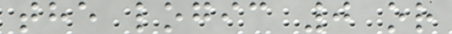the logic 0 or
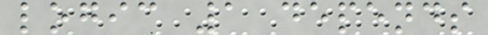logic 1 depends
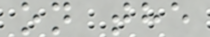on the
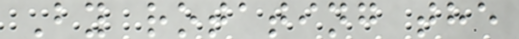By rotating the
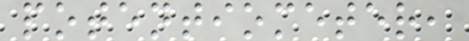potentiometer,
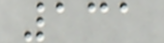131
